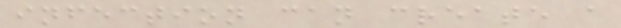infection can create a
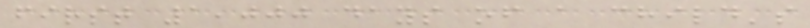first 1,000 days of a child's
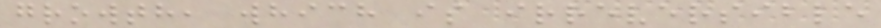growth, which is irreversible
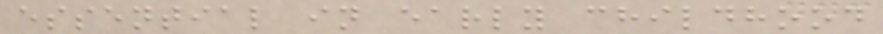essential in early childhood
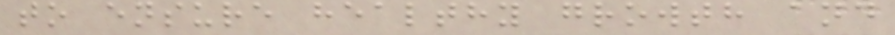to ensure healthy growth and
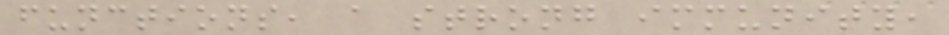functions, a strong immunity,
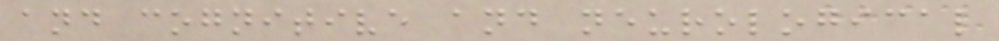and cognitive and neurological
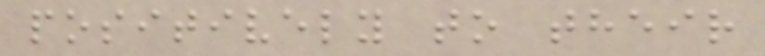positively to their
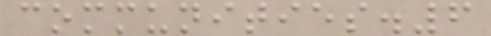communities.6
